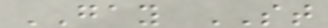GAY ST
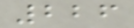226
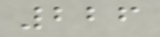226
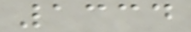1334
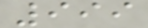999
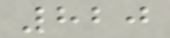820
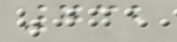732
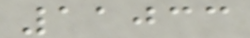11033
